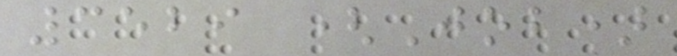3529 (Job)
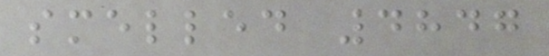smelled 4847
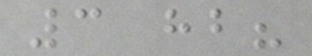3 hb?
